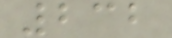232
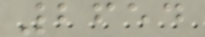2654
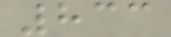833
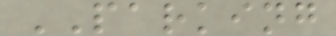PARKING
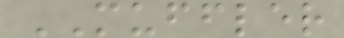MUFFLER
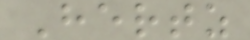Hertz
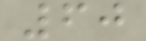60
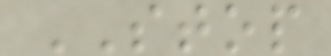STOP
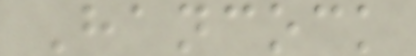Hancock
